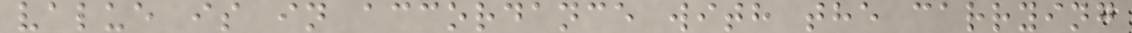value is in accordance with the carrying
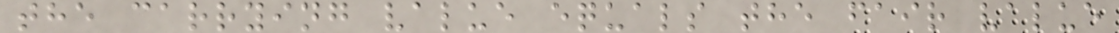the carrying value equals the fair value
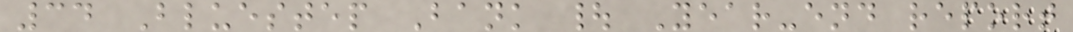34 Bluestep Bank | Year-end report
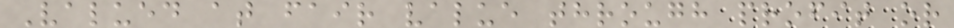Valued at fair value through profit or
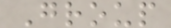Group
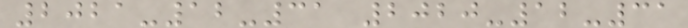2021-12-31 2020-12-31
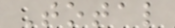Total
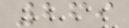269
